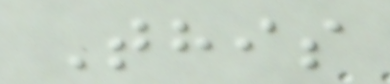This
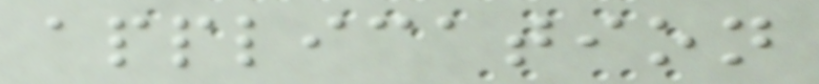application
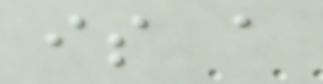is a
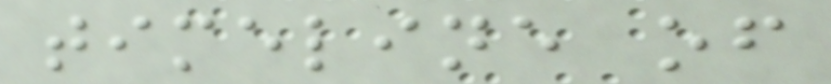timeline of
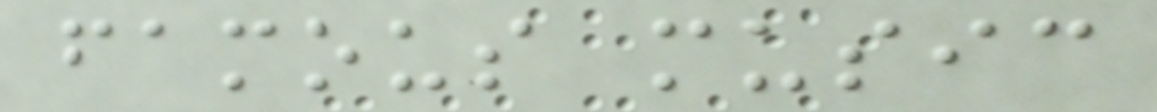famous music
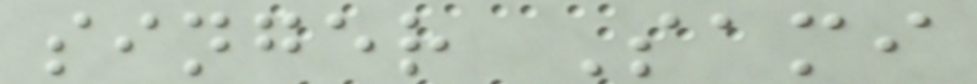singer Sami
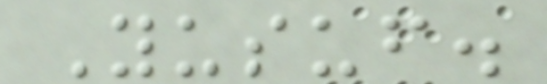Yusuf.
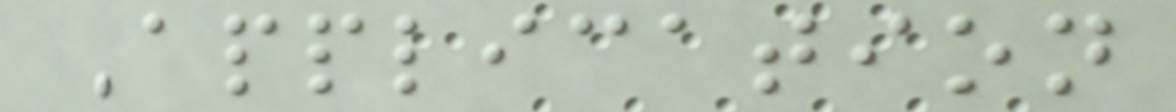Application
